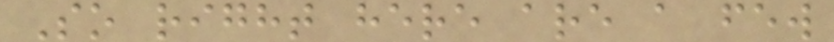So right here are a few
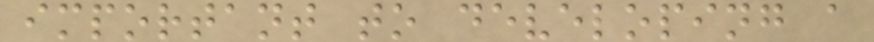important to developing a
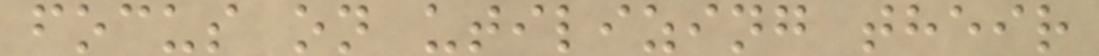focus on utilizing their
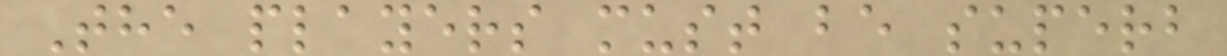The players must be superb
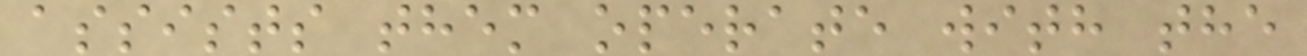assists them operate with the
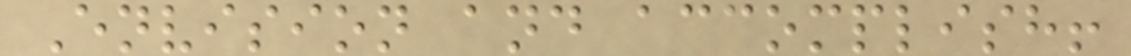Envision and accomplish!
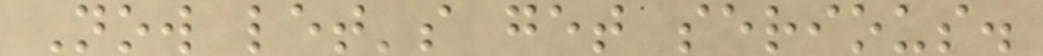Now let's get serious.
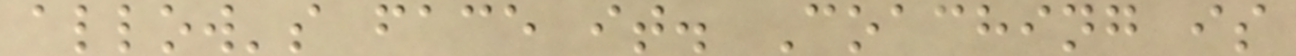allow's face it. Coaching is
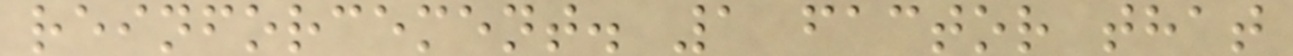reinforcement. 1 factor that
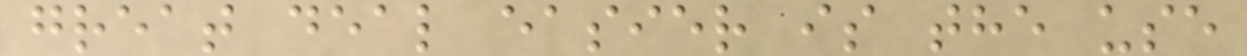great deal easier is the use
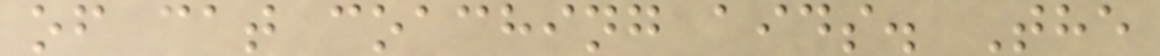of cat coaching aids. The
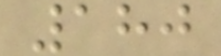180
